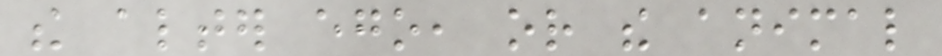the alter ego, or the animal
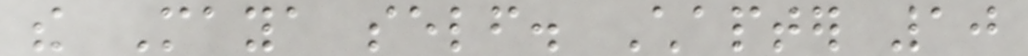the Maya self. Chapter 10
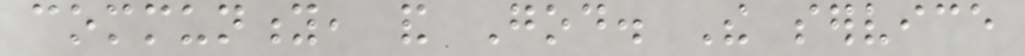community, and God. The service
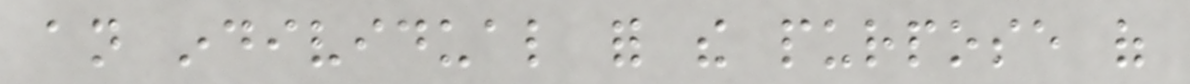an individual for the purpose of
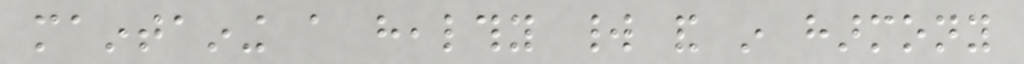maintaining a healthy world and in harmony
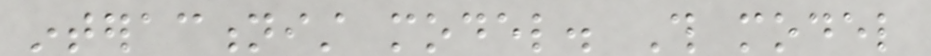interactionist model. This model
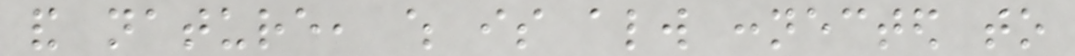and nature, which is always connected to
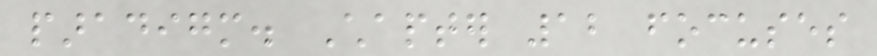paradigm. Chapter 12 focuses
